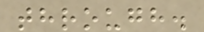through.
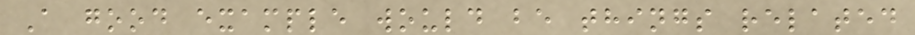A good example would be things related
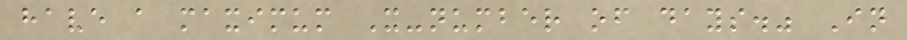have a maximum X-number of days." In
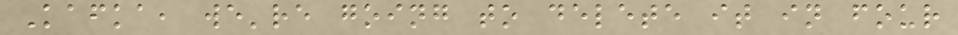Kafka, we're going to delete it in four
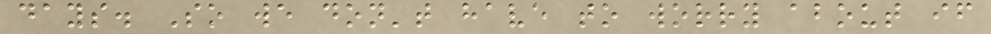days. So we don't have to worry about if
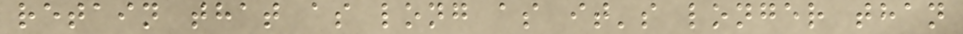retain that as long as it's longer than
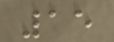15
